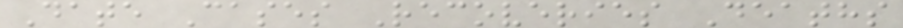Date Cases Recoveries Deaths
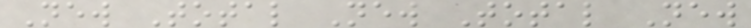New Total New Total New
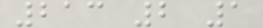213 2 1
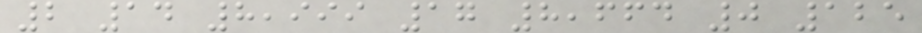2 14 8,999 17 8,664 0 125
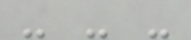- - -
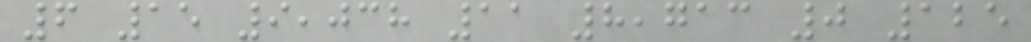6 15 9,038 11 8,713 0 125
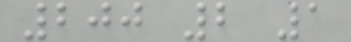200 2 1
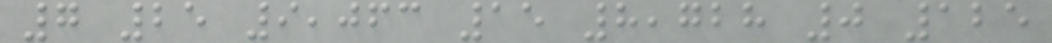7 25 9,063 15 8,728 0 125
